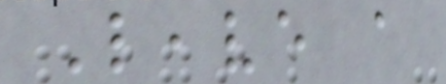Leave a
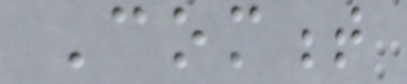Comment
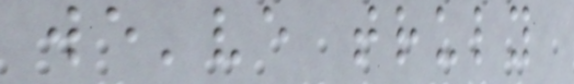we've truly
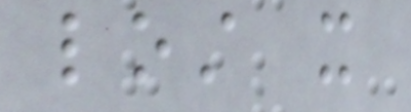lost it
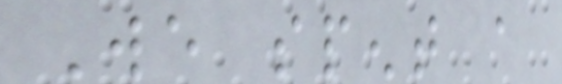We spent a
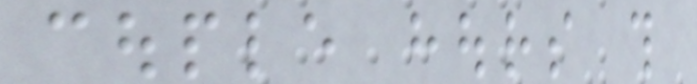couple hours this
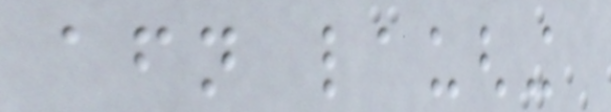afternoon laughing
